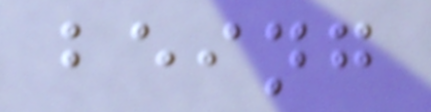being
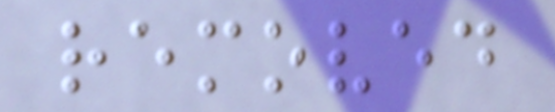removed
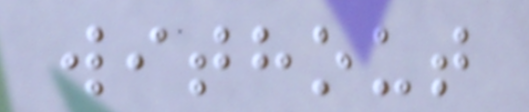without
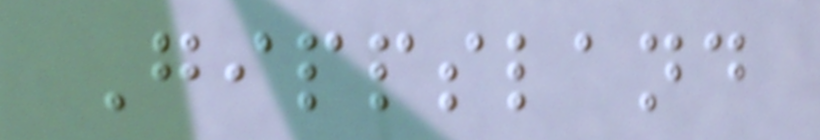Gippsland
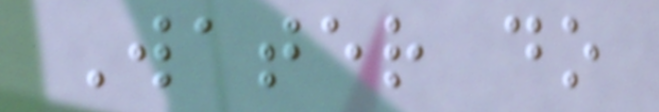Water do
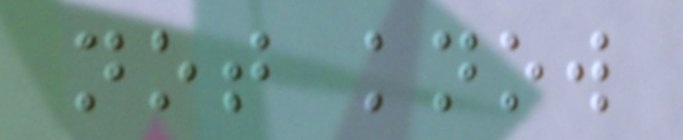not know
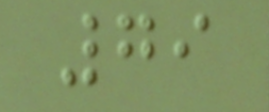79
